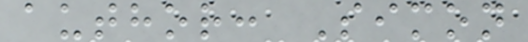author: Simon
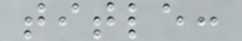title:
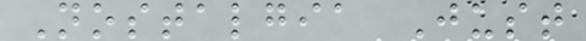Nostalgia Just
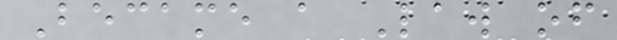Became a Law of
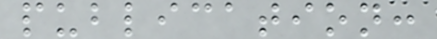publication:
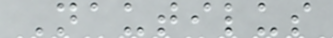Nautilus
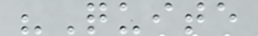"Quite
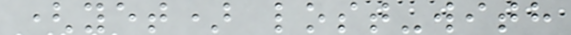(yet) lost-with
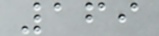169
